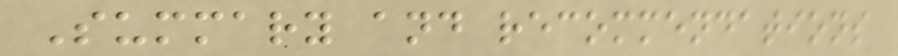Summary and recommendations
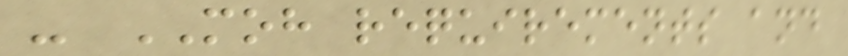- MOH requirements and
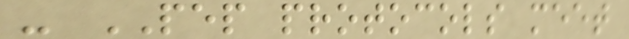- PEP protocols meet
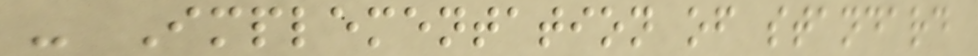- Implementation of standard
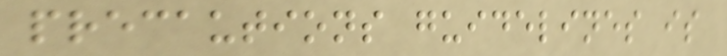precautions guidelines is
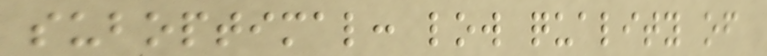suboptimal: low quality of
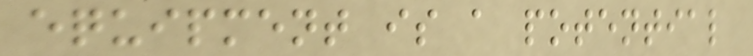equipment is a potential
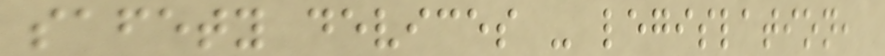safety devices - legislation,
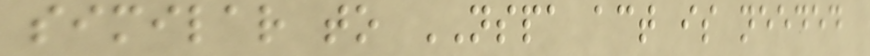similar to NSPA act is needed
